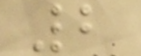2
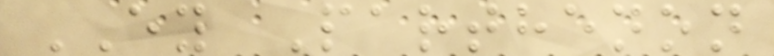EY Parthenon
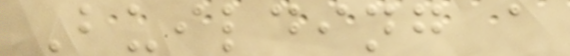Building a
